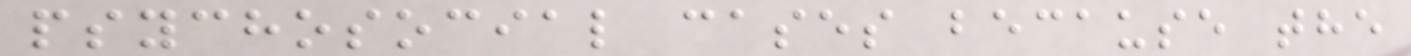psychosocial cases because the
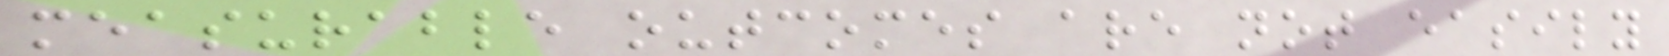measurable outcomes are not easily
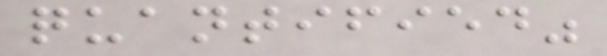quantified"
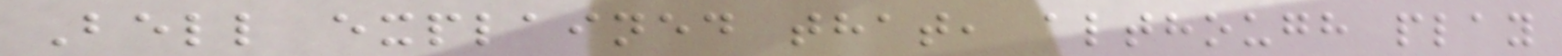Bell explained that, although play
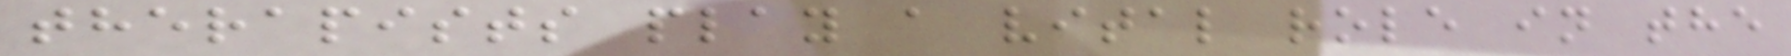therapists play a vital role in the
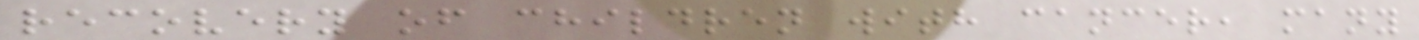recovery of children with cancer, many
